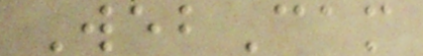WebCam
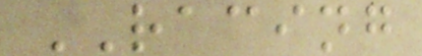RACING
